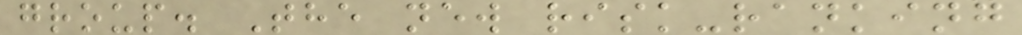group. The new risk-ranking
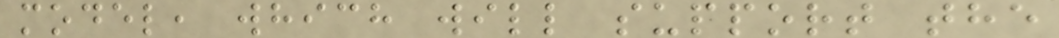model, which will support the
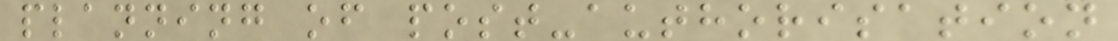planning of post-authorisation
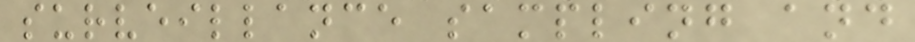surveillance sampling and
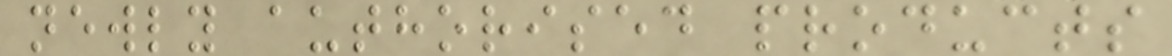newly authorised products
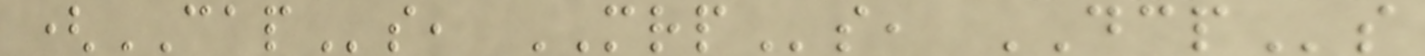(CAPs, MRPs, DCPs
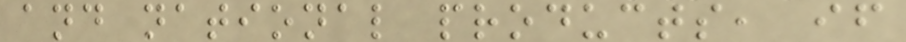and national products, if
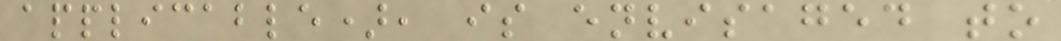applicable), is envisaged to
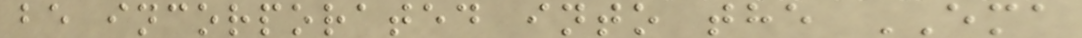be incorporated into the EMA
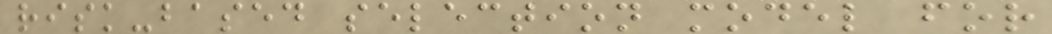risk-based selection model for
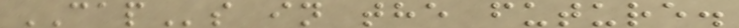CAPs in the future.
